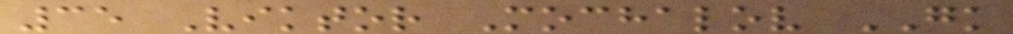35 Viktor Mochalov GK
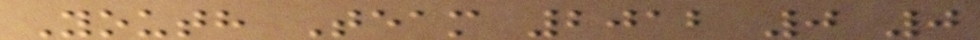Youth Team 2012 0 0
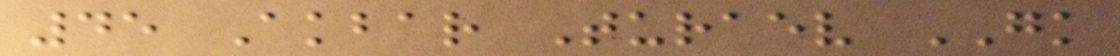45 Akbar Turaev GK
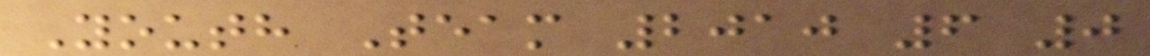Youth Team 2010 6 0
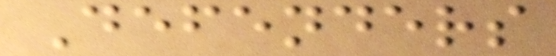Defenders
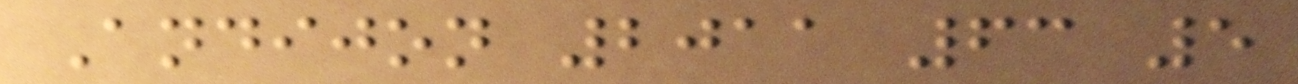Andijon 2011 63 5
